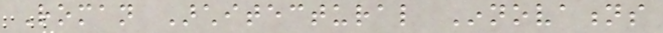Roman Architectural Innovations
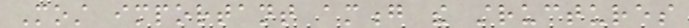Most important among the structures
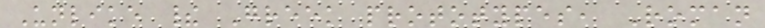Unlike their Greek prototypes, Roman
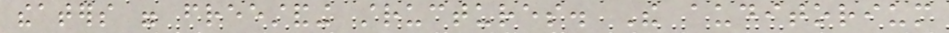theaters were freestanding structures. The auditorium
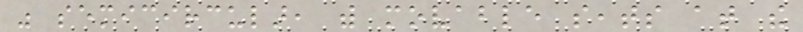was semicircular, with movable seats at the
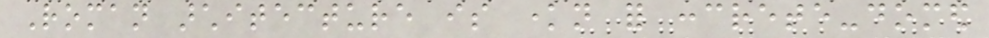Roman architecture is known for concrete-domed
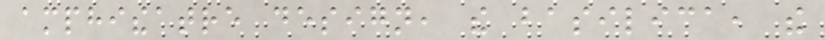amphitheatre design, the basilica, the
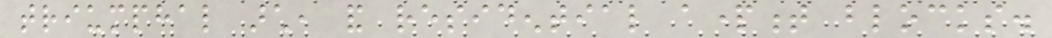triumphal arch, and residential apartment blocks.
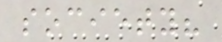society?
